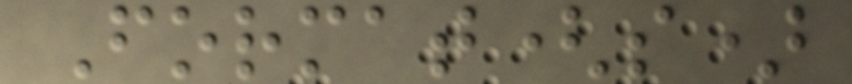Format(s)
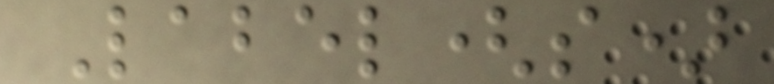Label(s)
